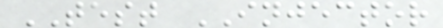TEST INJECTOR
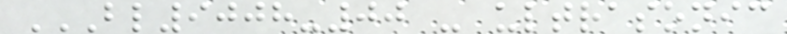BL9008-00 - ULTRASONIC
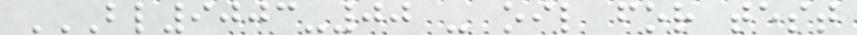BL9003-00 - OIL FOR TEST
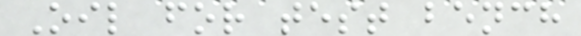Oil for test bench
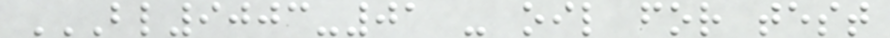BL9003-01 - OIL FOR TEST
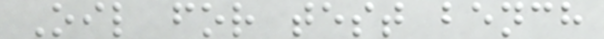Oil for test bench
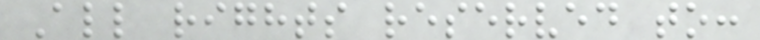All rights reserved to:
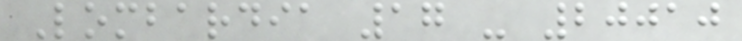Lombardia 17 - 20010
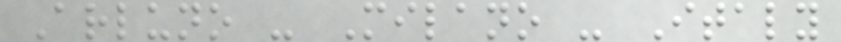Arluno - Milano - Italy
